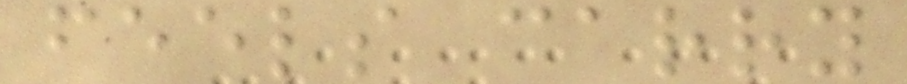feels carry
